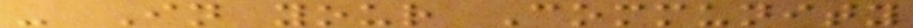- In your Community
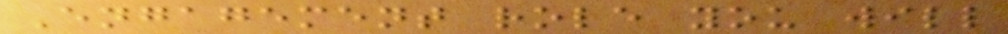Engagement role you will
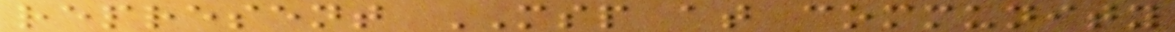represent MSP at community
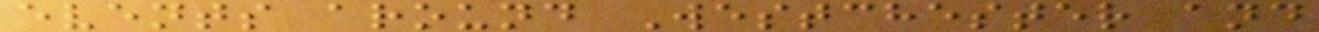events around Westchester and
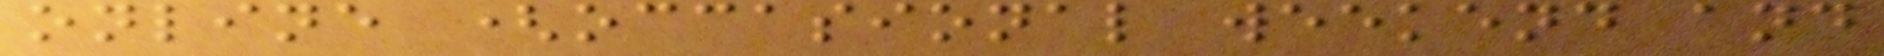online (occasional weekend and
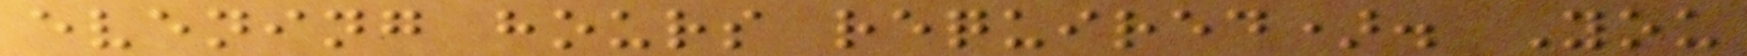evening hours required). You
